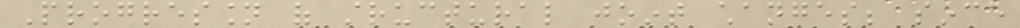Progression of structural joint changes; since
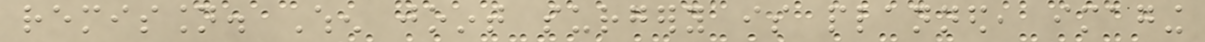remission. When joint surgery is planned, imaging
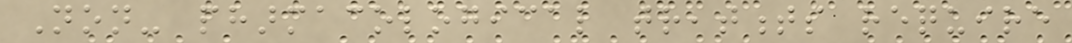Non- pharmacological treatments require
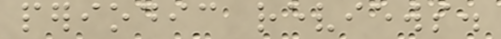periodic reviews.
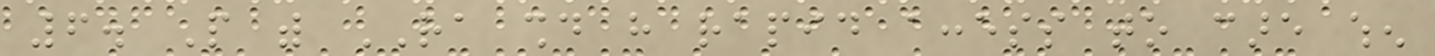6. People with RA should have rapid access to care when
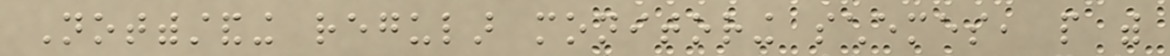Notwithstanding regular monitoring schemes, people with
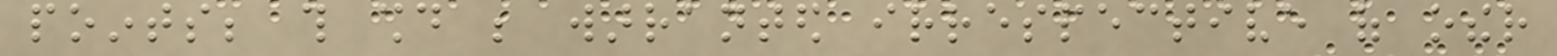points; this should be warranted irrespective of other
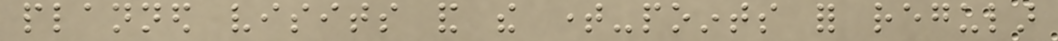planned visits and the time-points for regular
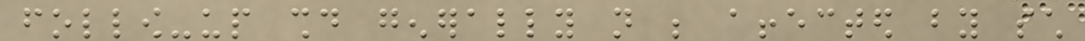follow-up should generally not be affected by such
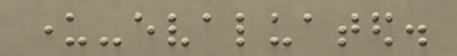under-evaluated.
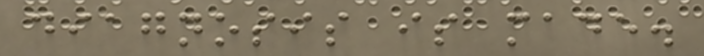diagnosis is made.
